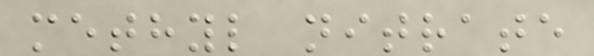methyl nitrate
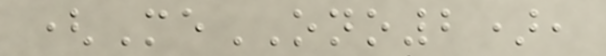(MeONO2),
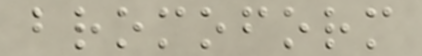bromoform
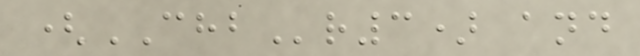(CHBr3) and
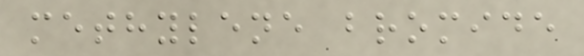methylene bromide
